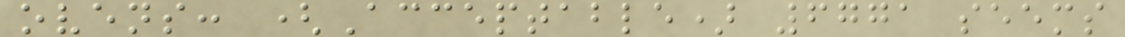ovens: (Acceptable) 6771 seems
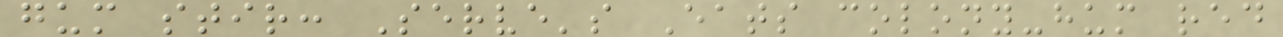gum stir: Serve's Eats colony-hum red
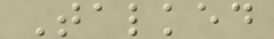Talked
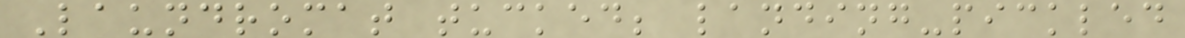Laundromat tucked; landing-pickled
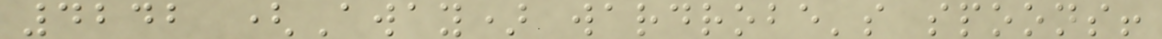4242 (Away) wardrobe's spoons!
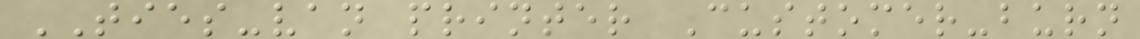TIES-van printer Customer-burn
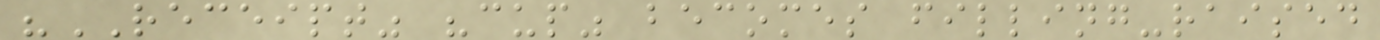"RECEIPT" "cup" becomes filling-raised
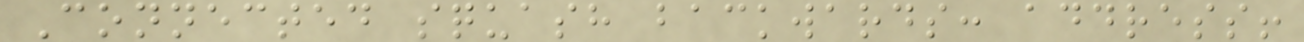Connected squash backwards: address!
